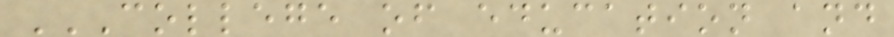COLLEGE OF EDUCATION AND
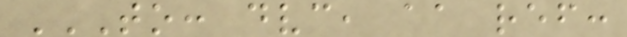TO: DVC, AA REF:
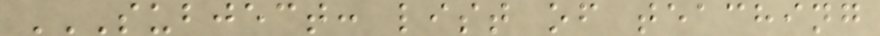SUBJECT: LIST OF TEACHING
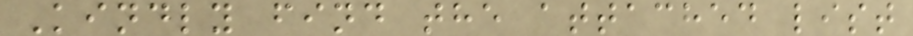Kindly find the attached list
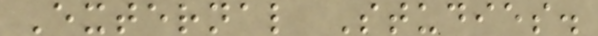External Studies.
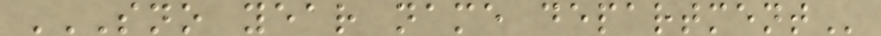SNO YEAR NAME DEPARTMENT
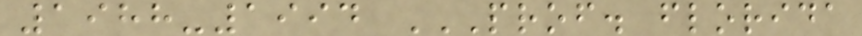1988-1994 PROF. FLORIDA
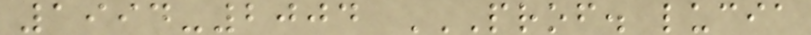1994-2004 PROF. LUCIA
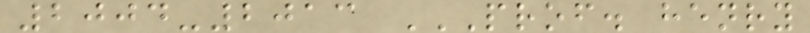2004-2013 PROF. HENRY
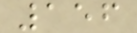156
